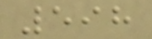598
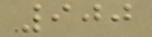900
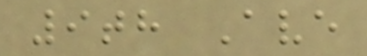9th Ave
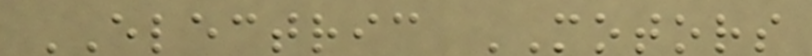ELECTRIC MOTORS
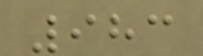983
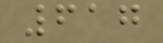617
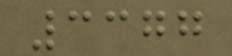3377
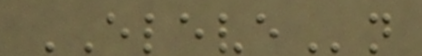ELEVEn
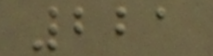221
